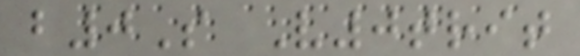b0S V0trit
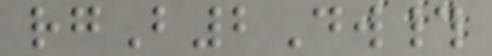rgB2Dw#
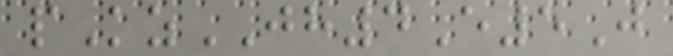pKzJH4E5J
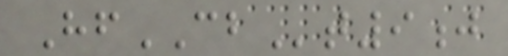HfCBt9j
